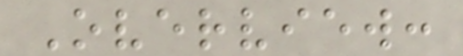Overview:
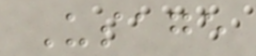Usage
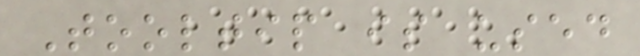Tooltip is used
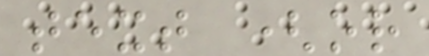text (or
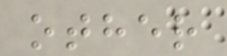other
